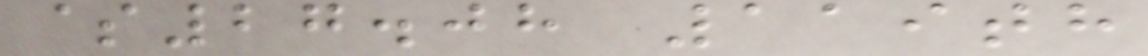$27.08 119th
